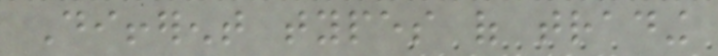Different types of trading
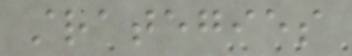strategies
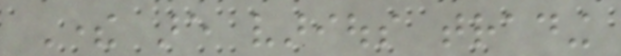There are various trading
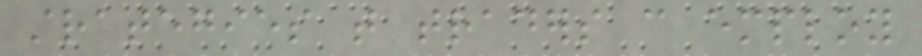strategies that traders can employ
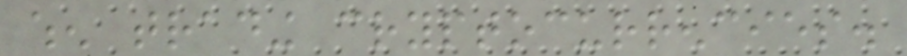when trading cryptocurrencies.
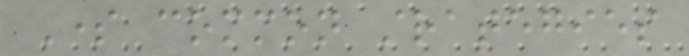Some common strategies
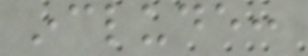include:
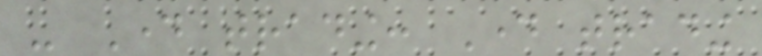- Day trading: Day trading
